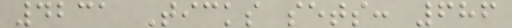4231 Ticks sets: 686
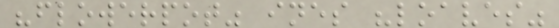"flowerpot" ines "loaves"
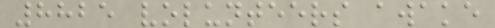8825 volunteers awake
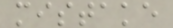mistake
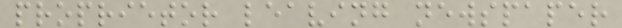proprietor leaving newspaper
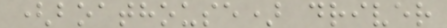(boathouse) driver
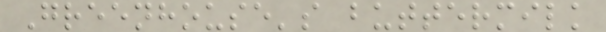Greenhouse's buttermilk
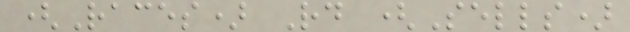(Races) Rd (Sells)
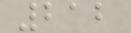212
